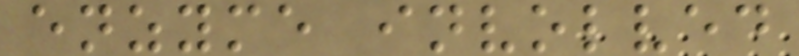enzyme involved
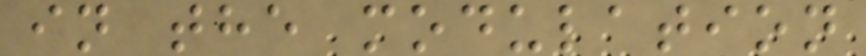in the modulation
